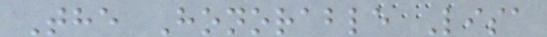The Honorable Lisa
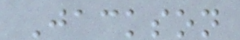Jackson
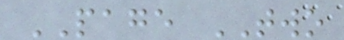PAGE TWO
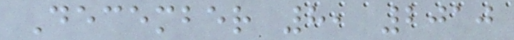December 8, 2010
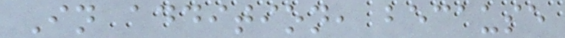In addition, because
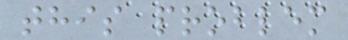this problem
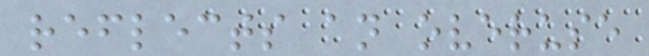reflects an overuse
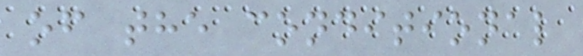of the conditional
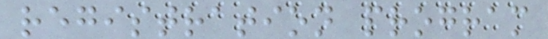registration program
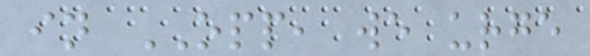in OPP, we urge
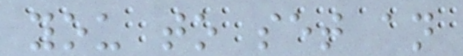you to set an
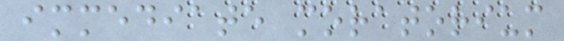immediate moratorium
